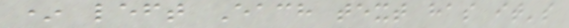* left Each text has it's
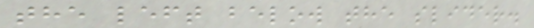the left below the slider.
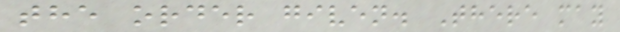the order given. There may
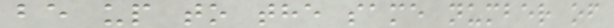be up to the same number of
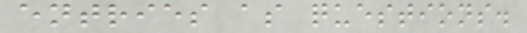entries as questions.
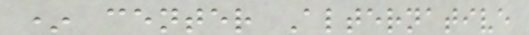* center Alternative
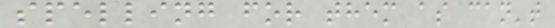spelling for them as can't
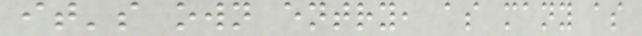it's own entry, as many as
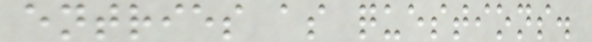entries as questions.
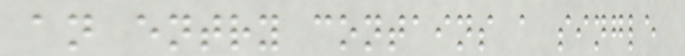an entry contains a single
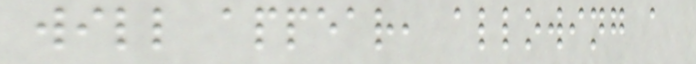will appear, allowing a
